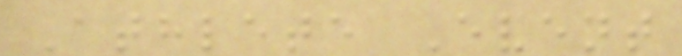Athlete Event
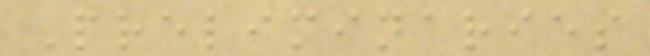Preliminaries
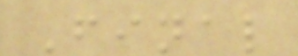Final
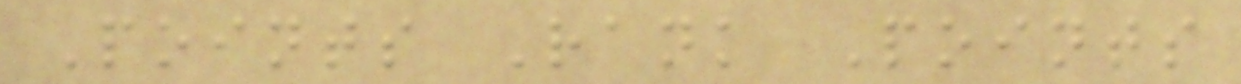Points Rank Points
